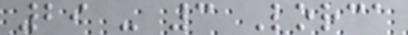29 - 3 Lorca
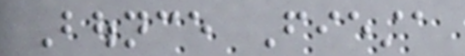Bounce Fiesta
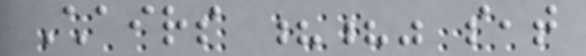Chairs ??" seat
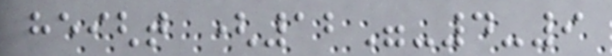height (12"-4-9
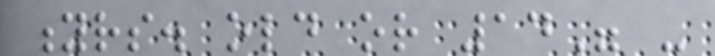yrs. old or 14" -
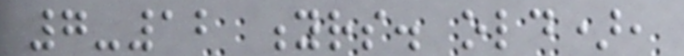7-12 yrs. old),
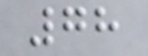78
